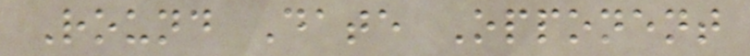Round Date Opponent
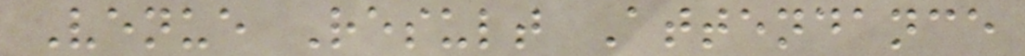Venue Result Attendance
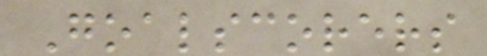Goalscorers
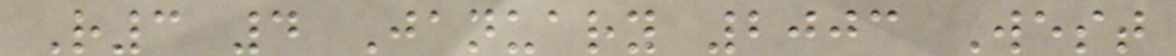R3 4 January 2003 West
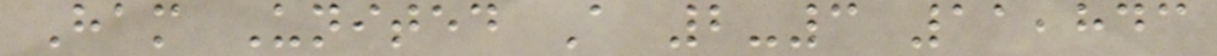Ham United A 2-3 11,843
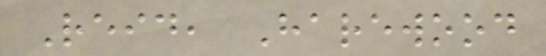Reid, Harewood
